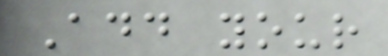Add your
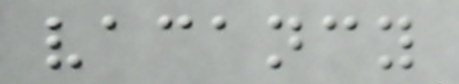vacancy
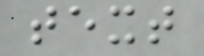text
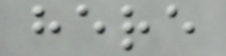here
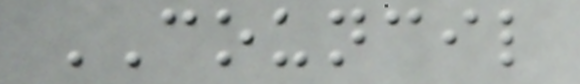COUNCIL
